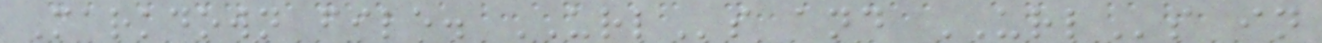Markdown file. URLs and URLs in
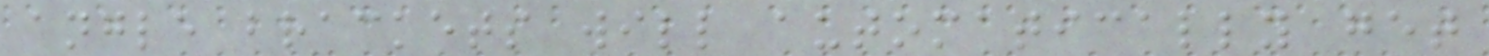angle brackets will automatically get
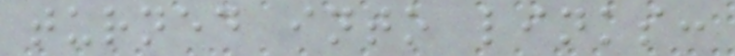turned into links:
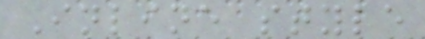Inline style
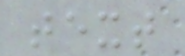text
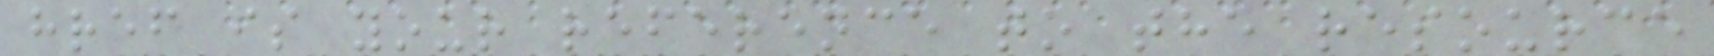href is your reference to the resource
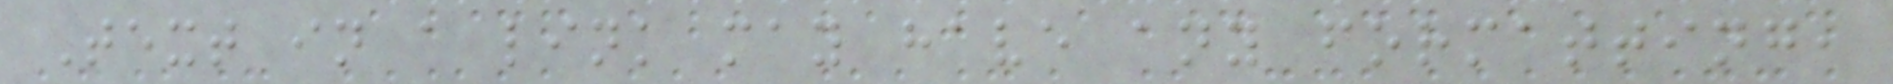Text in a link may have any formatting,
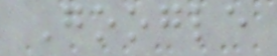Google
